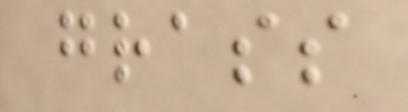grass
